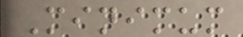Minimum
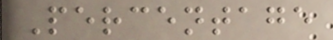Percentage
